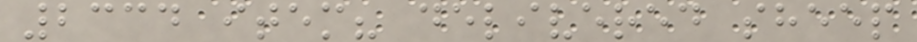2334 item? delivered sheep
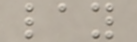lay
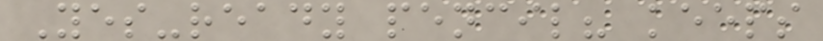Yes-ready pencil? keeps
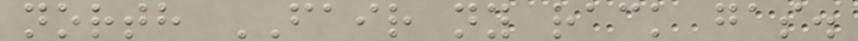north FAIR ny rack gas.
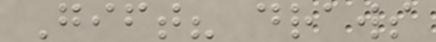Gift? draws
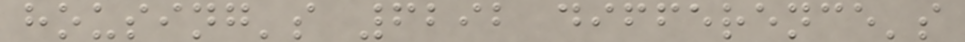housing's 6292 difference's
